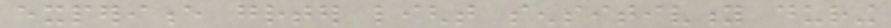experience greater light sensitivity during
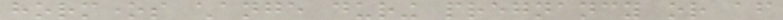hormones change during pregnancy or after
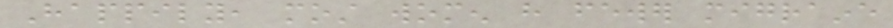Happily, most women have fewer migraine
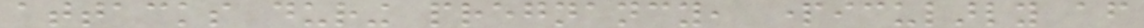attacks during pregnancy, particularly after
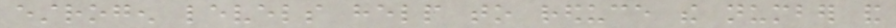estrogen levels help to reduce the number and
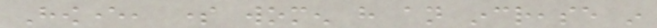However, some women have an increase in
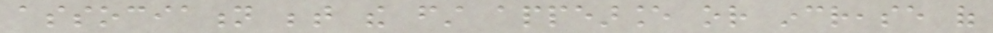association between the first appearance or increase of
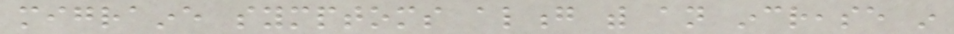migraine symptoms along with an increase in
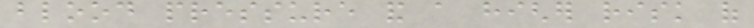blood pressure and a higher risk of
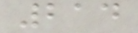214
